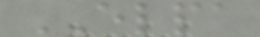ELPA
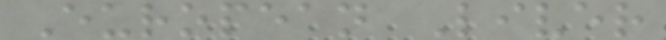European Liver
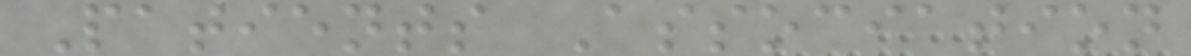Patients Association
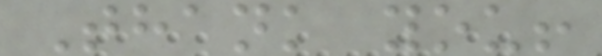Thank you!
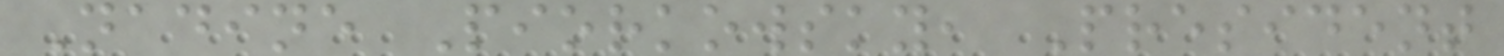Nadine Piorkowsky, President
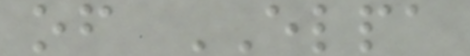of ELPA
